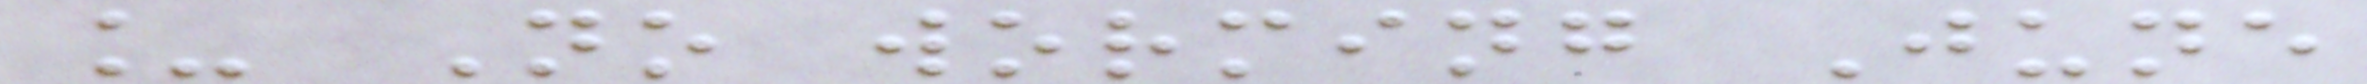_ No worming June
